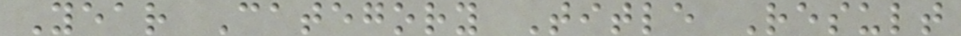Year Category Title Result
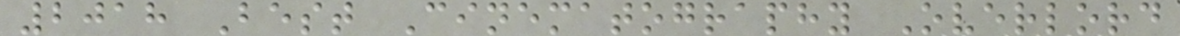2018 Best Cinematography Overlord
